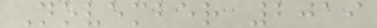November 2019
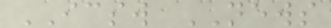ICSW NEWS
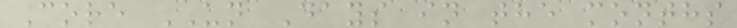Core UN Days in the months
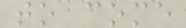to come
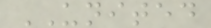UNITED
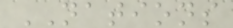NATIONS
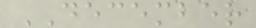DECEMBER
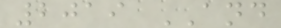2019 AND
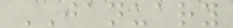JANUARY
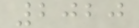2020
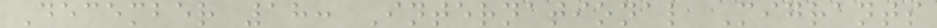December 18: International Migrants
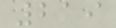219
